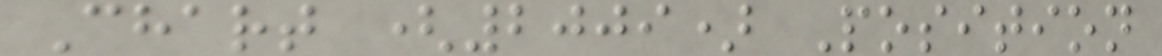Chart (2009) Position
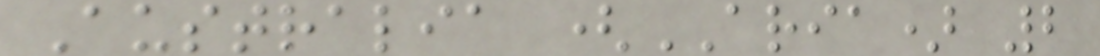Australia (ARIA) 2
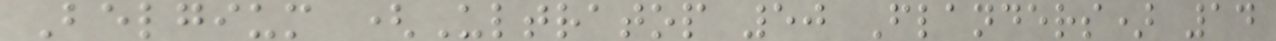Belgium (Ultratop 50 Flanders) 14
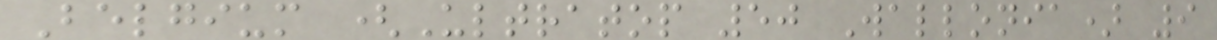Belgium (Ultratop 50 Wallonia) 9
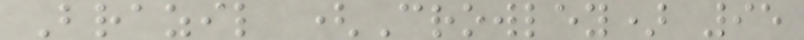Brazil (Crowley) 95
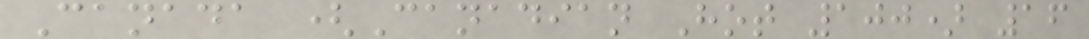Canada (Canadian Hot 100) 16
